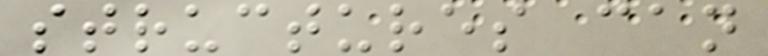structures can
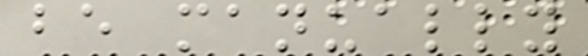be manually
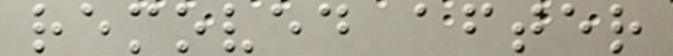removed after
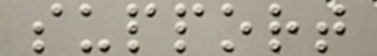support
